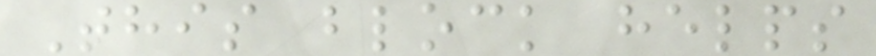This block helps
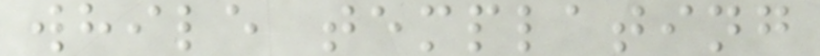while templating
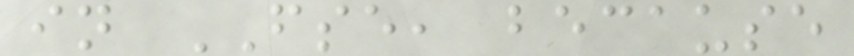in FSE, because
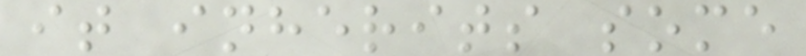it inherits some
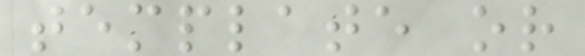template or
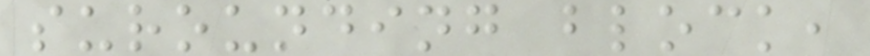surounding block,
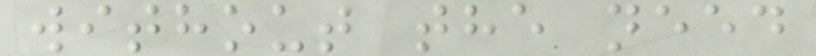without the need
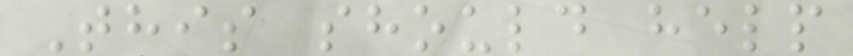This should help
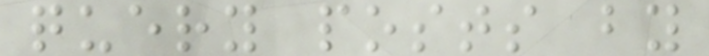query posts by
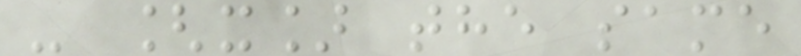- [x] the same
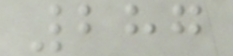287
